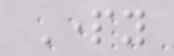Party
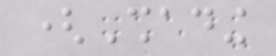(Shading
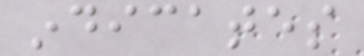indicates
